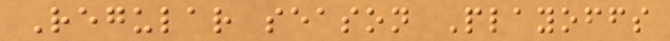Regular season Playoffs
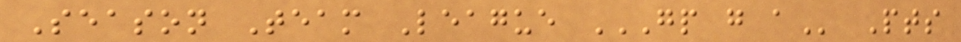Season Team League GP G A Pts
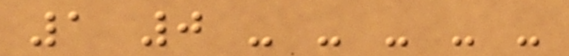1 0 - - - - -
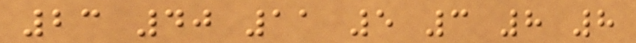23 40 11 5 3 8 8
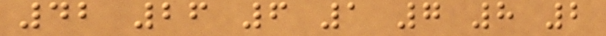42 26 6 1 7 8 2
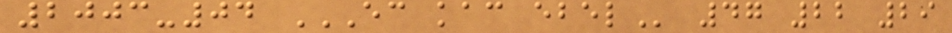2003-04 EC KAC EBEL 47 22 29
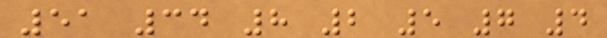51 34 8 2 5 7 4
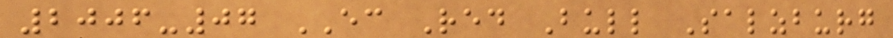2006-07 EC Red Bull Salzburg
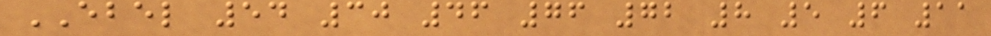EBEL 54 30 46 76 72 8 5 6 11
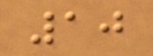10
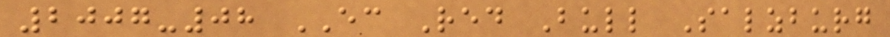2007-08 EC Red Bull Salzburg
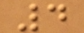4
